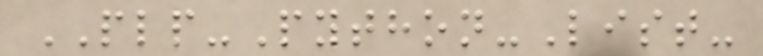PLP-Python-List-
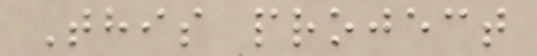This project
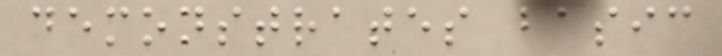demonstrates basic
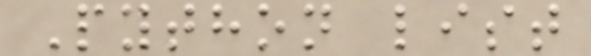Python list
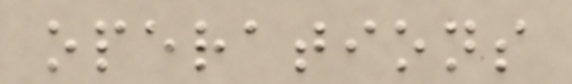operations
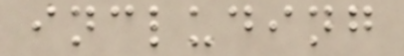including
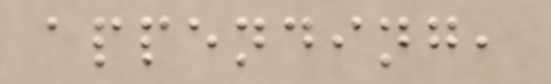appending,
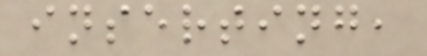inserting,
